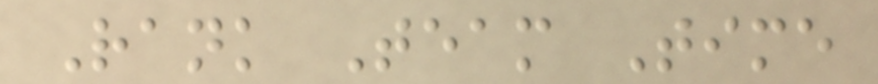Rank Team Time
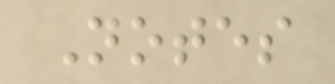Notes
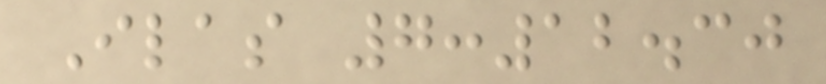Ilas 7:12.30
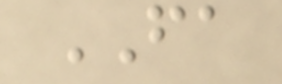FA
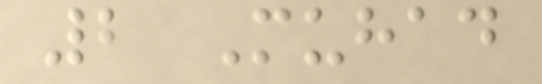2 Muhad
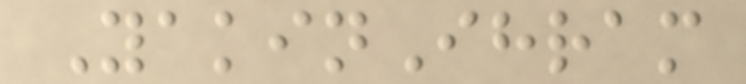YakinIhram
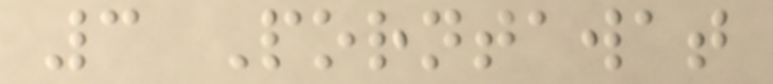3 Porntawat
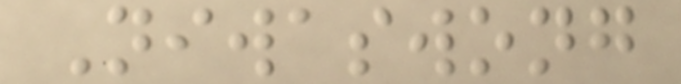Niwaswong
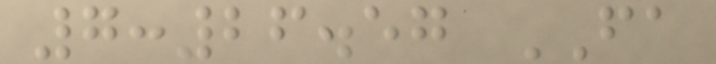7:26.57 FA
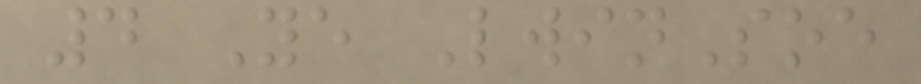4 Ye LwinSoe
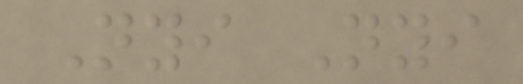Nyi Nyi
